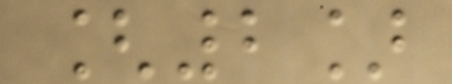[2]
